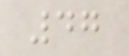47
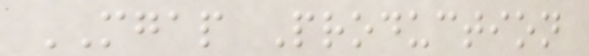MGAP Production
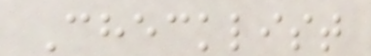Checklist
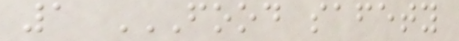1 FOOD SAFETY
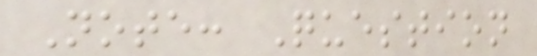Note: Question
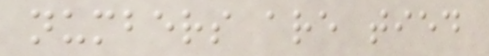numbers are tied
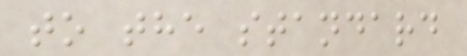to the standard
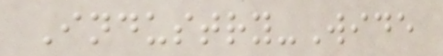Industry-Wide
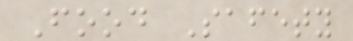Food Safety
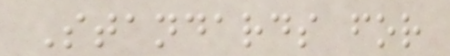Standards for
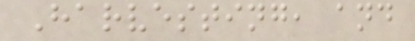Harvesting, and
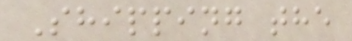Shipping the
